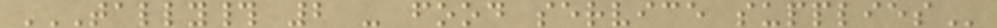TALLY# 2 - FOOD SERVICE SUPPLIES
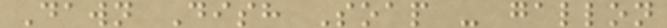Dawn Dish Soap - gallon
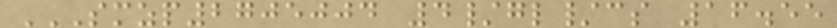SMZP2705004 4/GL/CS 16.55
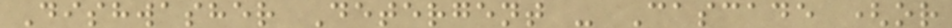Dishwasher Detergent - Cascade (or
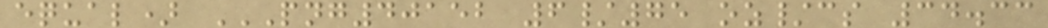equal) PNG40152 6/75 OZ/CS 34.33
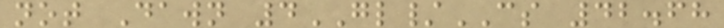not Dawn 4GL/CS 42.68
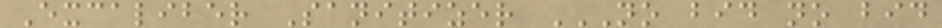Excaliber Sanitizer NO BID NO BID
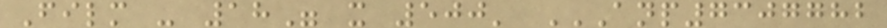Film - 18" x 500' ANP7307782
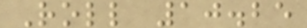Roll 10.25
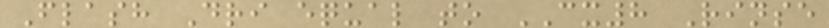Flash Dri equal to CX8 Rinse
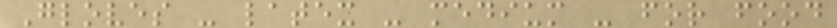Gloves - latex - medium - for food
